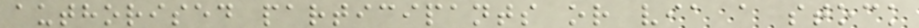authorised participants or via a stock
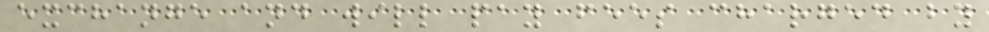exchange and will pay fees charged by
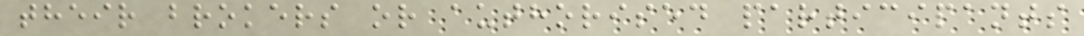their brokers or authorised participants
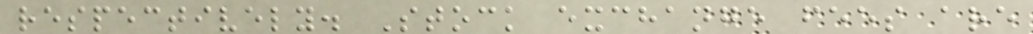respectively. Stock exchange fees are
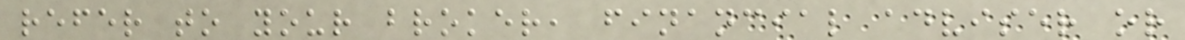refer to your broker, financial adviser or
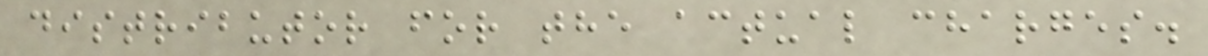distributor for the actual charges.
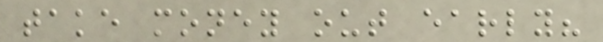take money out early?
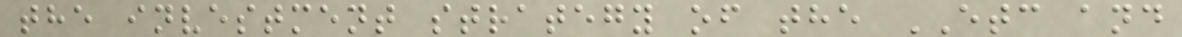the investment strategy of the ETC and
